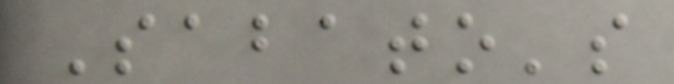Sabato's
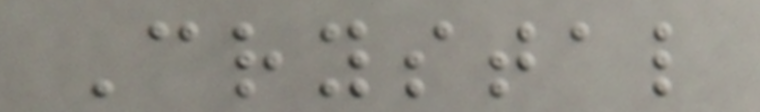Crystal
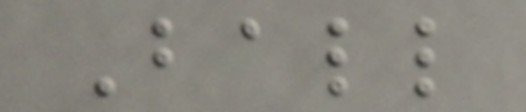Ball
